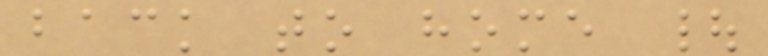back to home |
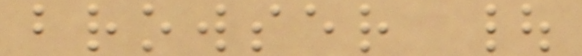browser |
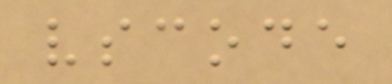vscode
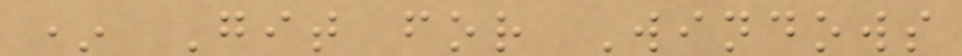* Git for Windows
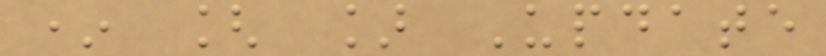* [ ] Update
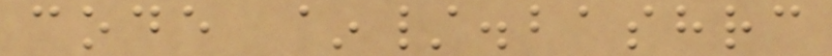code ~/.bashrc
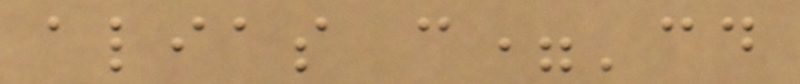alias c='cd
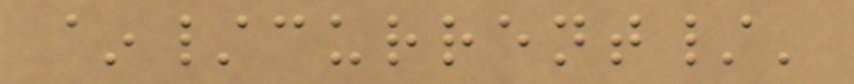~/current/'
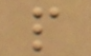p
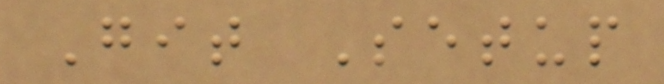Git Setup
